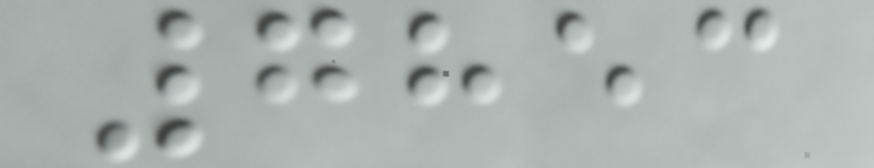7853
